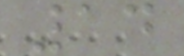14
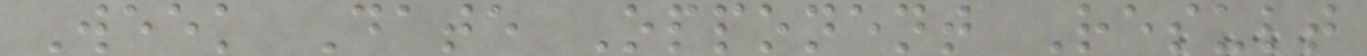Week Date Opponent Result
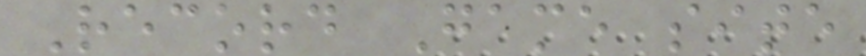Record Game site
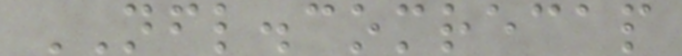NFL.comrecap
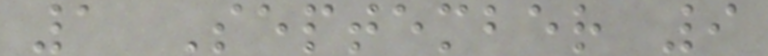1 September 9
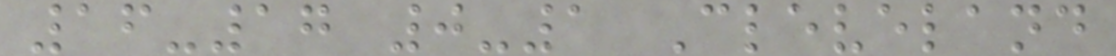16-17 0-1 Cleveland
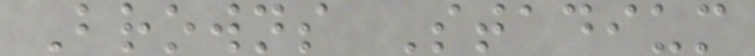Browns Stadium
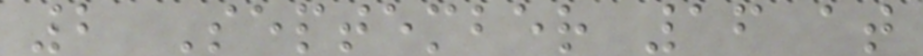2 September 16 at
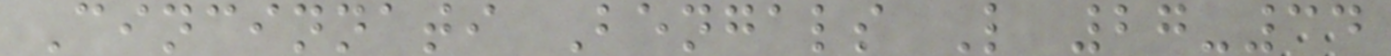Cincinnati Bengals L 27-34
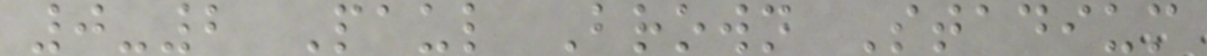0-2 Paul Brown Stadium
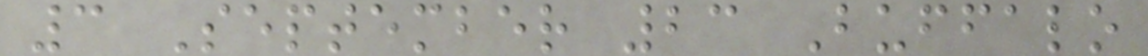3 September 23 Buffalo
